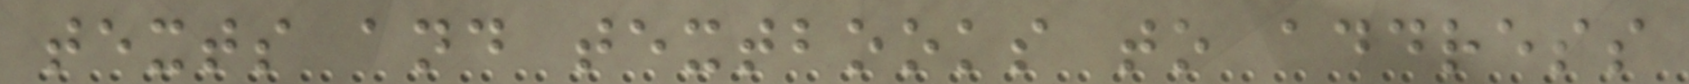texts and textbooks to address
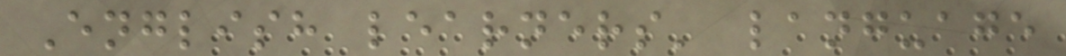English learners' language
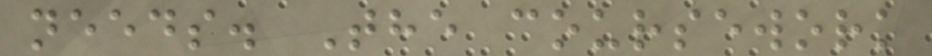needs. The coursework
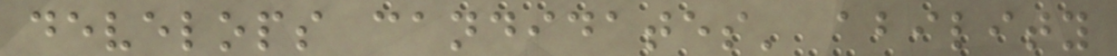develops candidates' ability
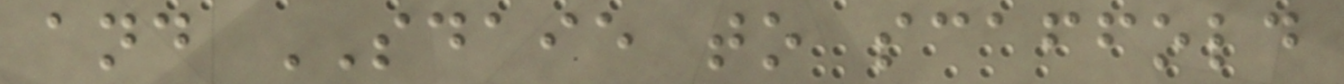and SDAIE to scaffold
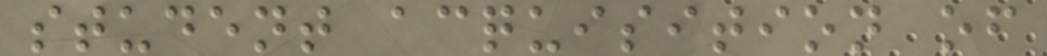student acquisition of
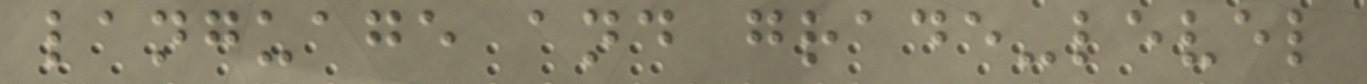language and grade-level
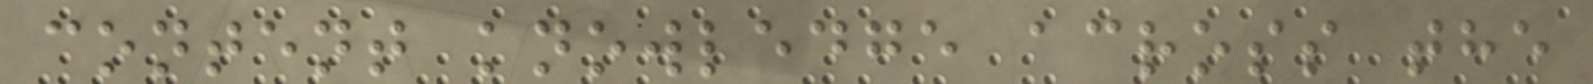content knowledge across the
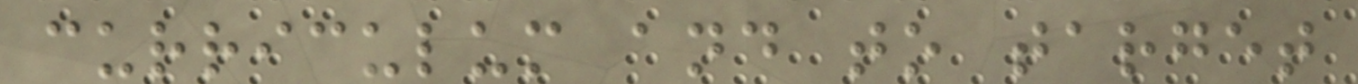curriculum and to target
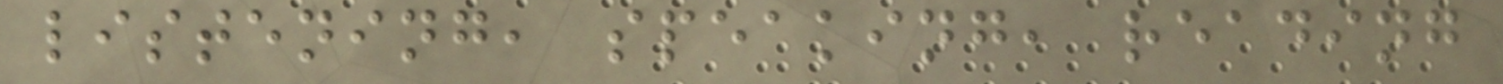listening, speaking, reading
